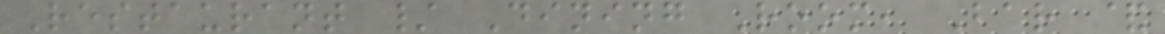Restaurant / Dining Room, Bar &
